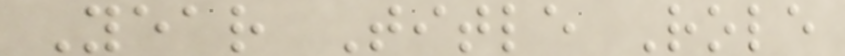Year Title Role
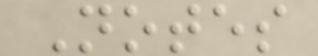Notes
